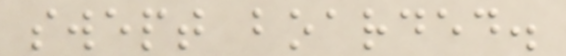swept boarded.
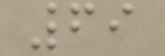69
